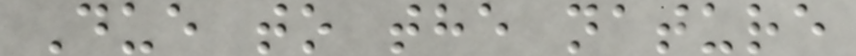Due to the nature
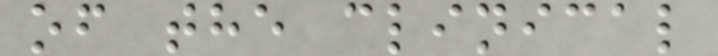of the clinical
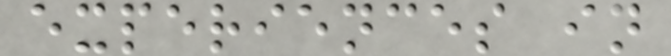experiences in
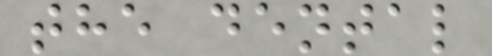the dental
